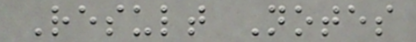Result Notes
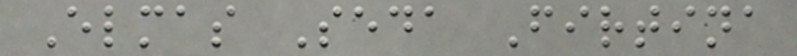Elmas Seda Firtina
